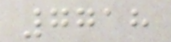7718
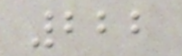222
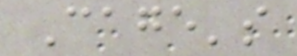Cage's
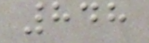848
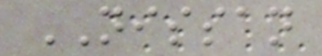NISSAN
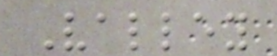Valley
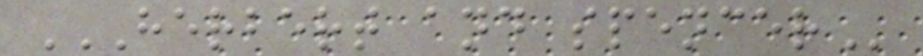HERBERT AND SPENCER
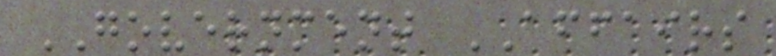GOVERNMENT AFFAIRS
